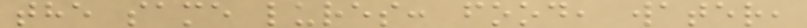the same lures: food, water,
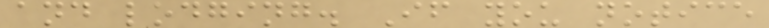and lodging. If you notice
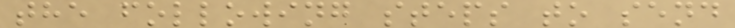the following steps to send
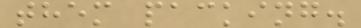them packing.
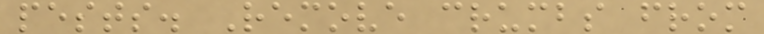pests. Remove crumbs from
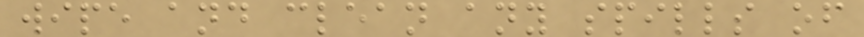wipe and clean any spills of
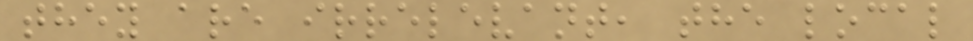they are irrelevant, the local
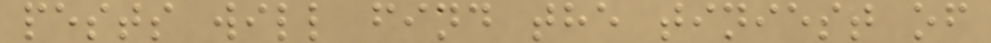pests will find the tiniest of
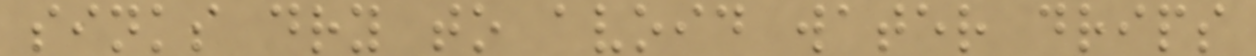sinks dry to avoid water drips
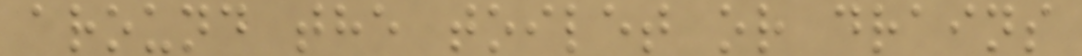around the toilet or drains
